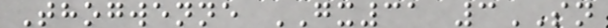Thogwenne GX31 3SN
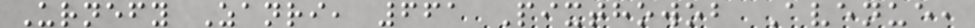Urnefy Zanri, 661 Pixthowob Avenue,
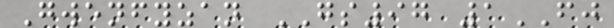Gwenfyzan GS97 1FJ
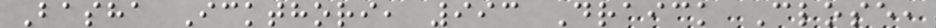Basha Ickthori, 993 Draick Close,
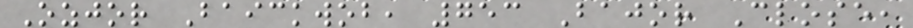Ozjor Baickwob, 753 Bajor Close,
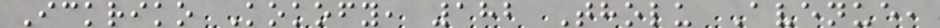Ickriko Kokofy, 182 Tholu Avenue,
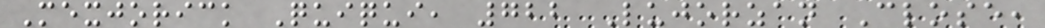Mexjorick Quiqui, 722 Lujorzan Close,
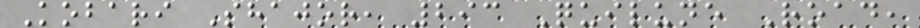Kobari Shajor, 293 Quilune Road,
